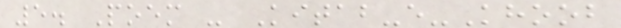5. Poem - Kitab-e-Khoob
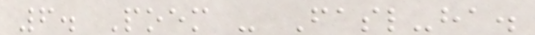6. Poem - Fasl-ha.
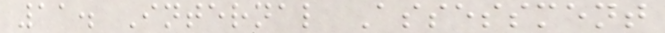11. Internal Assessment
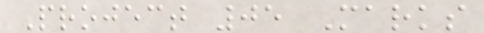Project 05 Marks
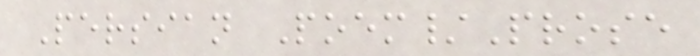Persian Poem/Prose
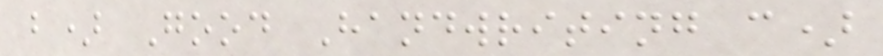b) Good Handwriting c)
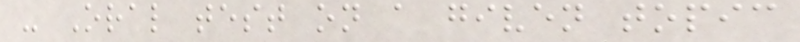- Oral test on a given topic
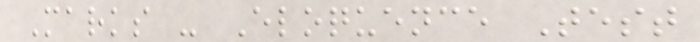Marks - Eloquence Test
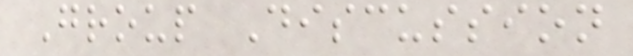Group Discussion
